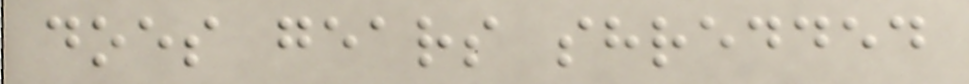does gears shredded
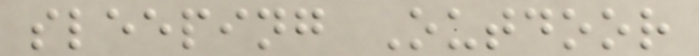sleeping Outdoor
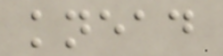knead
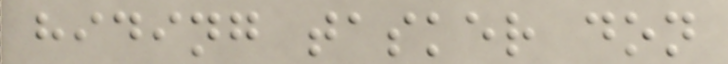hiding tasker don
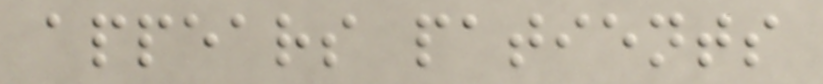appears patients
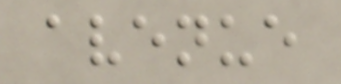avenue
